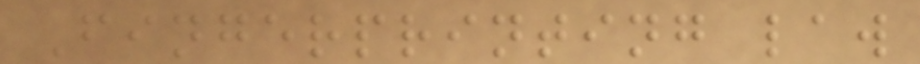Fingerprinting law
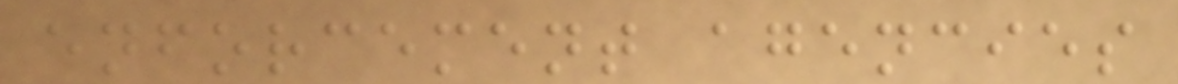enforcement agencies
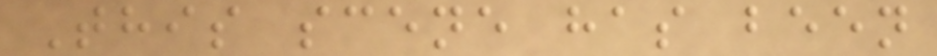This scene has been
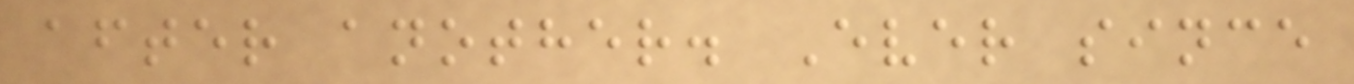after another. Ever since
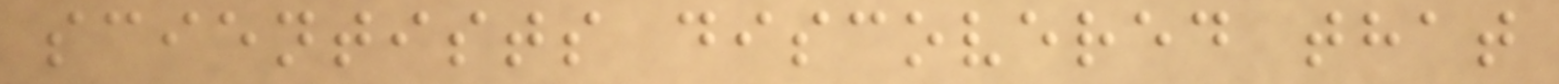scientists discovered that
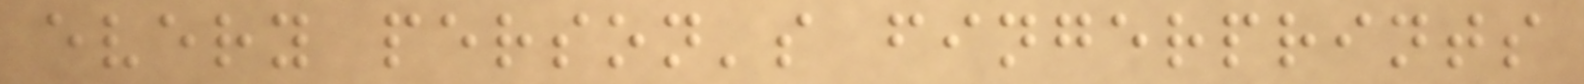every person's fingerprints
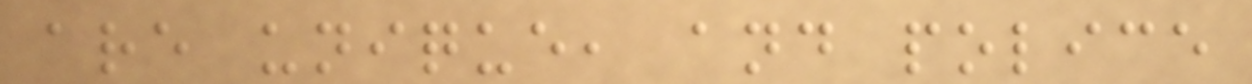are unique, and police
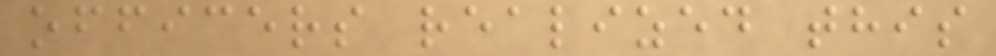officers realized this
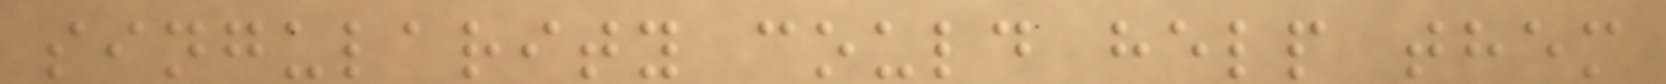singularity could help them
